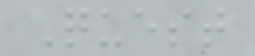Quest
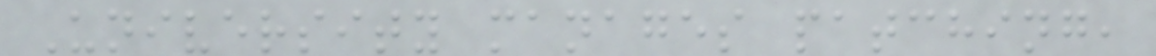University manages patching,
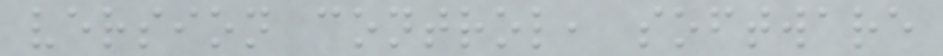version control, software
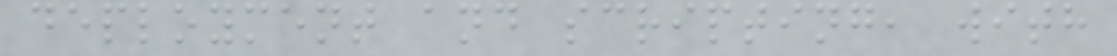deployment and scripting, with
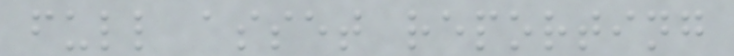full asset reporting
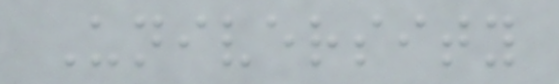University
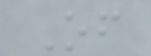Of
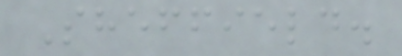Sheffield.
